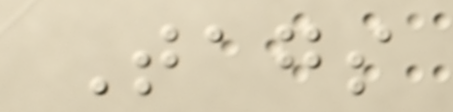Tags
